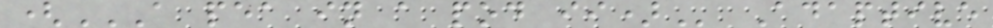(A PEA IN A POD II) Adaptive
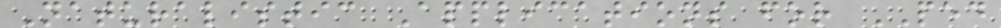Naturalistic Applications for PED
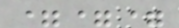===
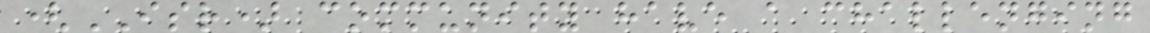(ISR) community have a challenging
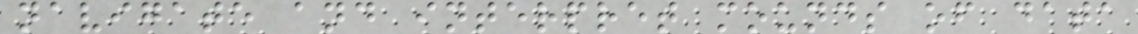navigate and interpret mounds of data
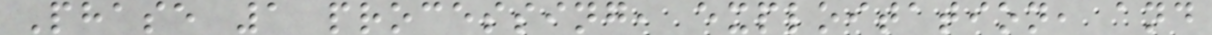Phase 1 processing, exploitation, and
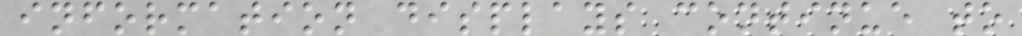information displays continue to
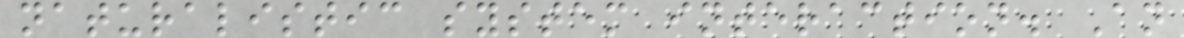naturalistic system interaction. An
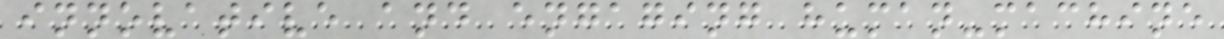innovative and engaging human-machine
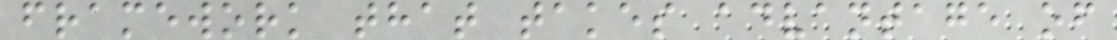framework that takes advantage of
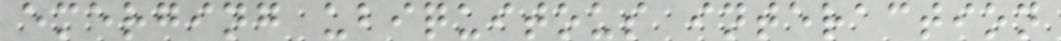emerging ubiquitous interaction
